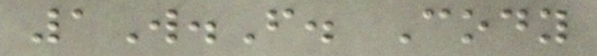1W.F. Cody
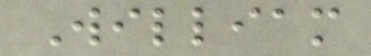William
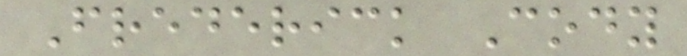Frederick Cody
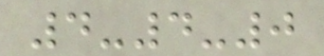4-4-0
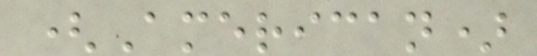(American)
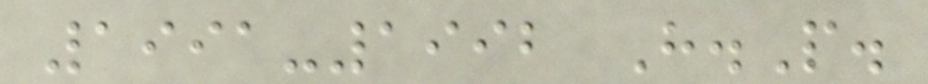1991-1992 H.P.
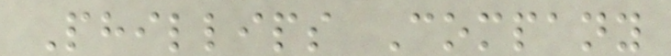Phillips Company
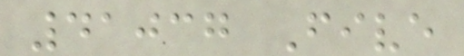41037 Five
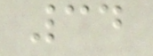34
